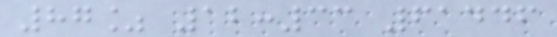87% 12:33 61446
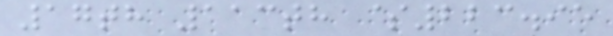17th 113th $223.95
